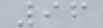96
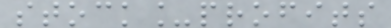stock_profits
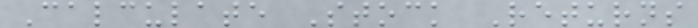Calculate Stock Returns
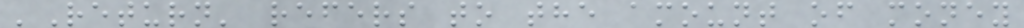'Return' refers to the amount of money
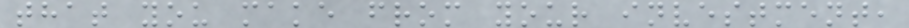that you make from your investment,
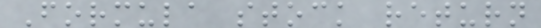Formula stock return
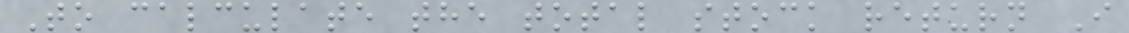To calculate the total stock return I
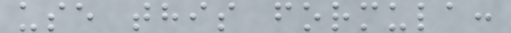use this formula:
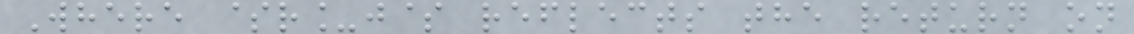Where $r_j$ reflects the return on
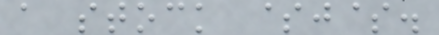a stock $j$.
